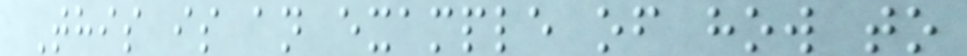This is an example of how to
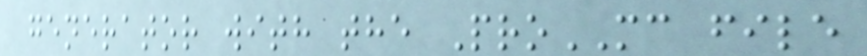generator with the ProMC file
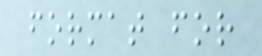format for
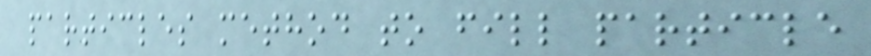particles method to fill particle
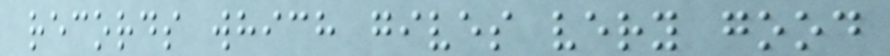records which gives very good
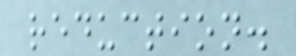reduction.
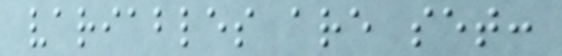variables are set:
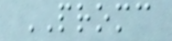PROMC
